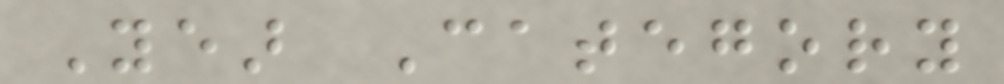Year Category
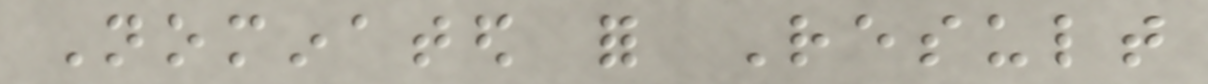Nominated for Result
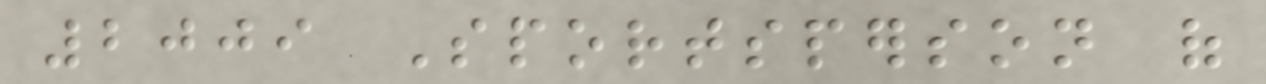2009 Sportsperson of
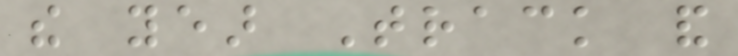the year Track and
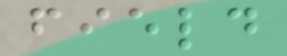field
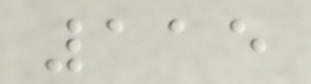115
